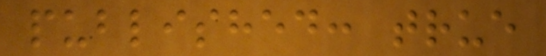published: true
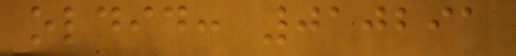oldid: 010291
